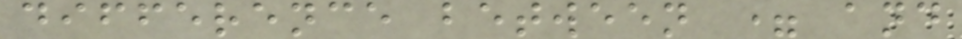difference between = and
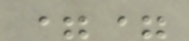==
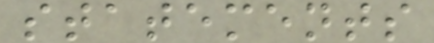statements
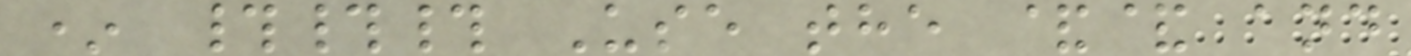* ### Use the && and
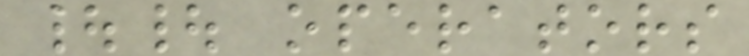|| operators
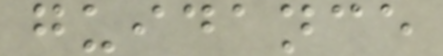guidance
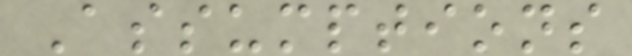Assumptions
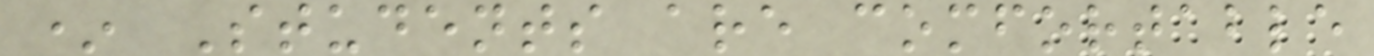* Students are comfortable
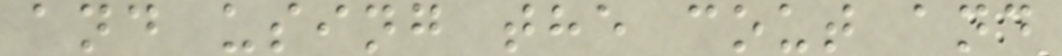and using the cout and
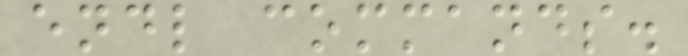endl commands.
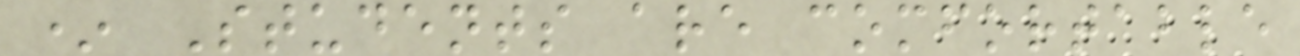* Students are comfortable
